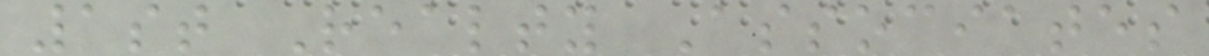1st Realty Associates
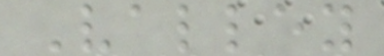Valley
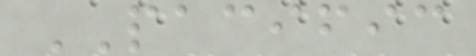PACIFIC
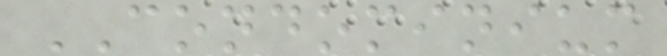CONDOMINIUM
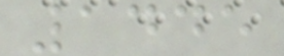1445
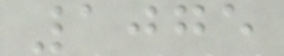1075
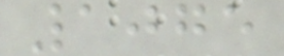1075
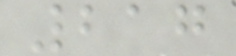217
